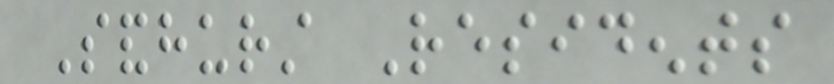Sandhurst Residents
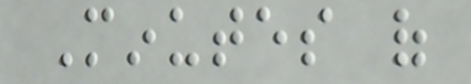Minutes of
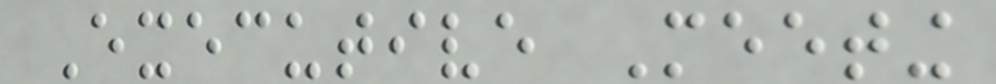Executive Meeting
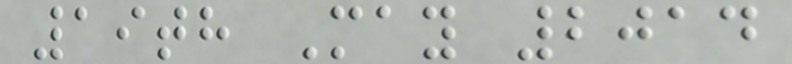19th May 2014
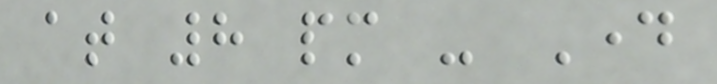at 8 pm - Day
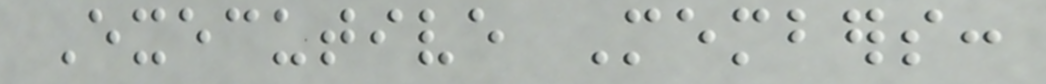Executive Members:
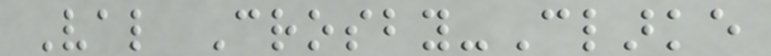Val Crosby-Clarke
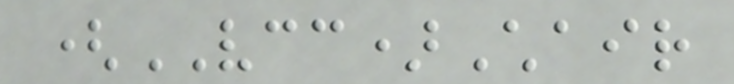(VCC)Chair
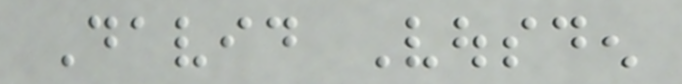David Vousden
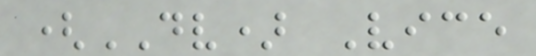(DV) Vice
